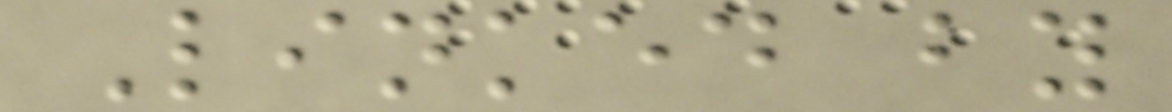Linked by
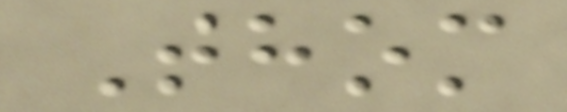Thom
